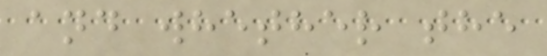and whether the
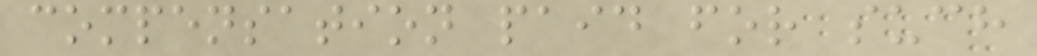compensation paid for such
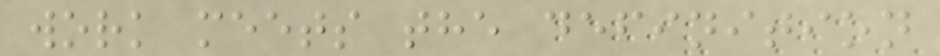work meets the definition
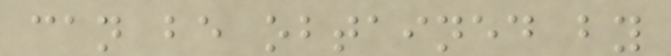can be obtained by
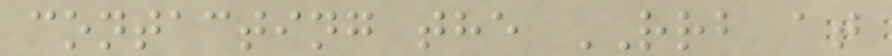contacting the RRB at
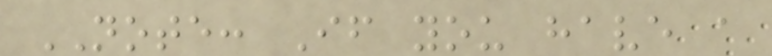NOTE: If you have a
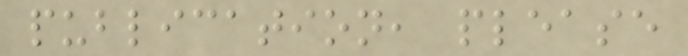publication, please
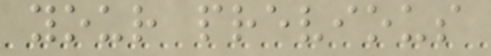your previous
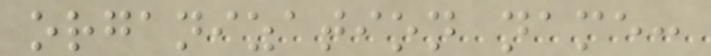organization name:
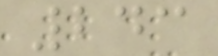243
